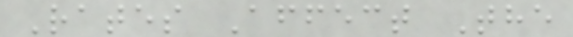Rates Affect The
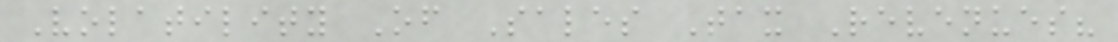Volatility Of Sales Tax Revenues?
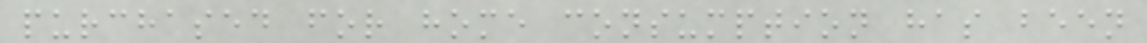purchased for home consumption has been
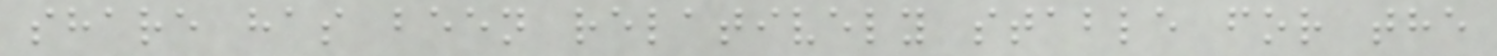share has been relatively stable for the
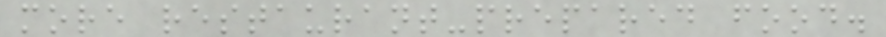more restaurant-prepared food.
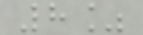8%
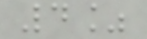4%
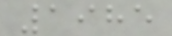1985
